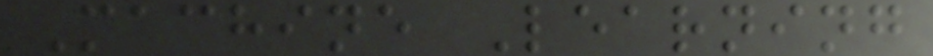Machine Learning
